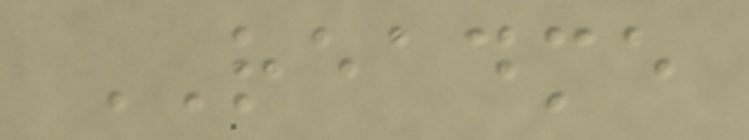README
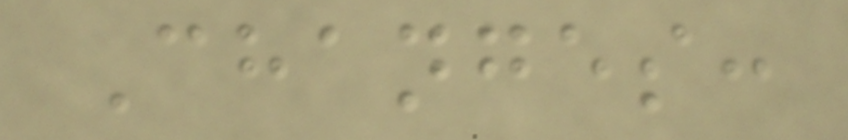Changes:
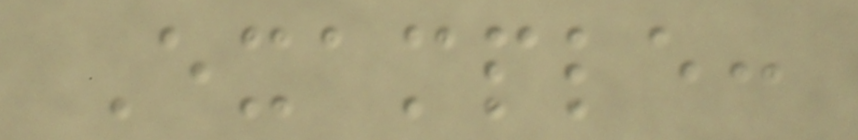Example:
